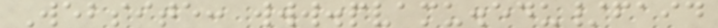Website: www.pvamu.edu/faid
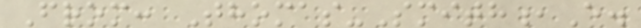From: Thomas-Smith,E.
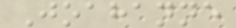Joahanne
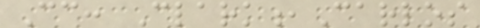Cc: Clark,Carlos
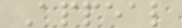Appeal
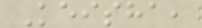Keisha,
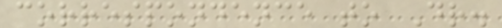correspondence to Dr.
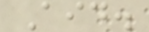Aid.
